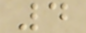4
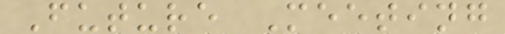Future Meeting
